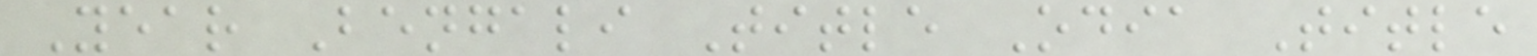Year Bengali Title Odia Title
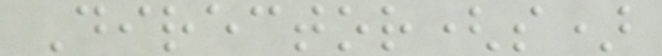Director(s)
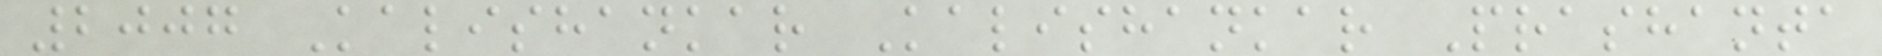2007 Kalishankar Kalishankar Prashanta
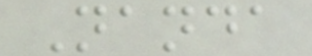Nanda
